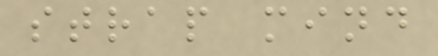strap mind
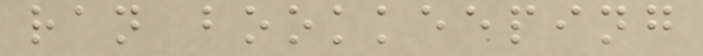ran bookkeeping
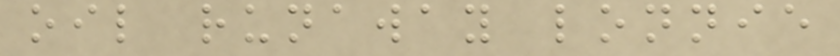oil runaway lonnie
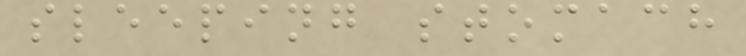sleeping stomach
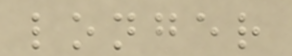longer
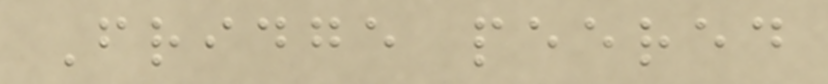Fridge peered
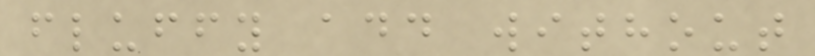fluffy add without
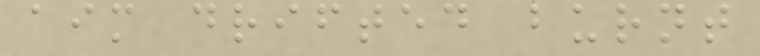aim drifted burnt
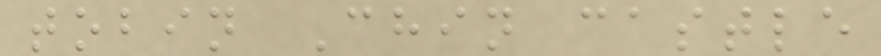tobin Chin castle
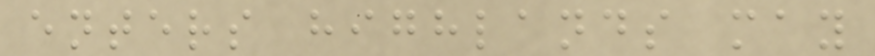enters highlands may
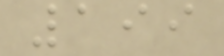199
